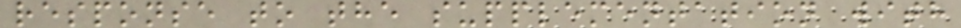response to the supplementation with
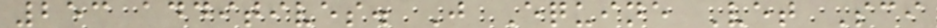253 additives. J Equine Vet Sci
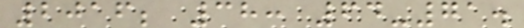2016; 38: 64-71.
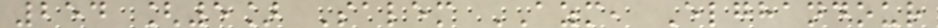254 [5] Salem AZM, Elghandour
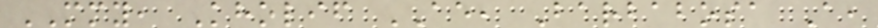MMY, Kholif AE, Barbabosa A,
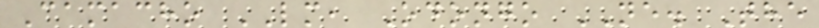Camacho LM, Odongo NE. The
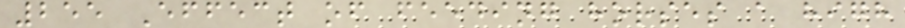255 Effect of feeding horses a high
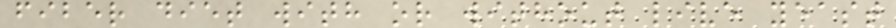fiber diet with or without live yeast
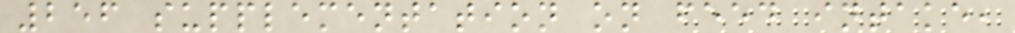256 supplementation on feed intake,
